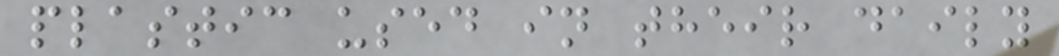plastic used in their daily
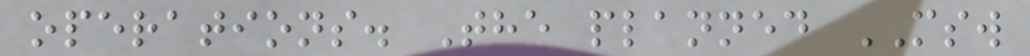operations. The planned MSW
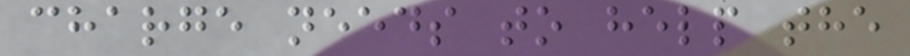charge needs to help the
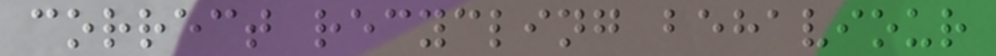correct recycling behaviour
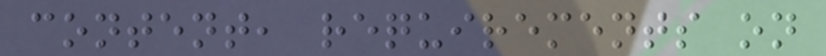content, requirements on
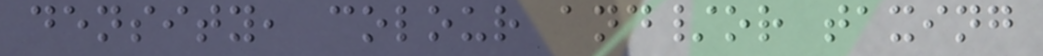density, colour and/or taxing
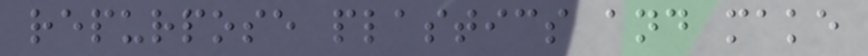repurpose plastics and make
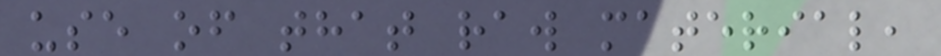use of that raw material,
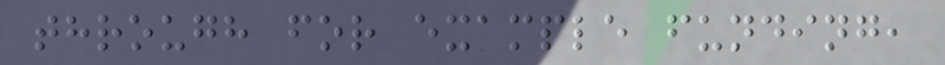through for example funding,
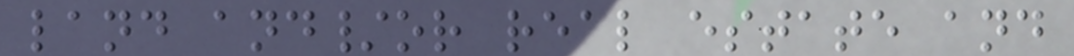land and/or real estate and
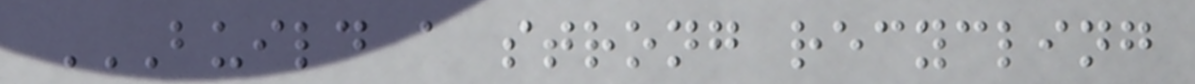BUILD A STRONG RECYCLING
